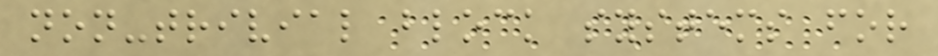non-trivial block systems for
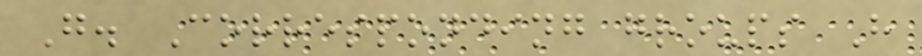G. Corresponding groups H
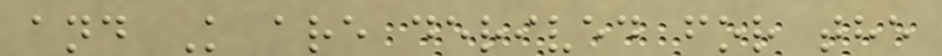and K are derived for the
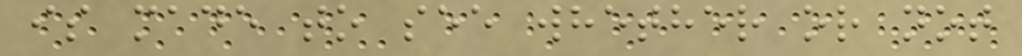is made to see whether or not
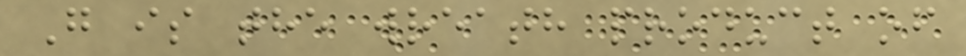G is the wreath product of
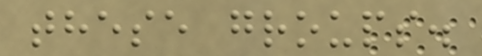these groups.
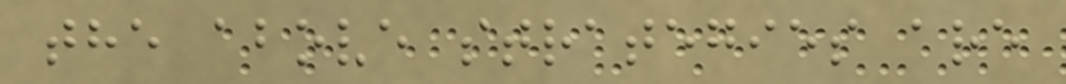the above strategies are
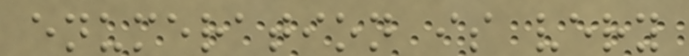enumeration is very
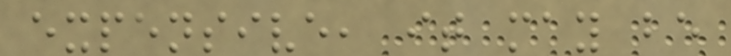expensive, it may be
